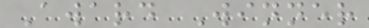Award Winner
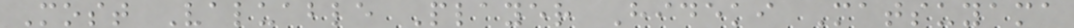Most Valuable Player Hideki Matsuyama
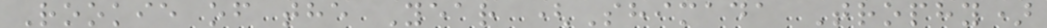Rookie of the Year (Shimada Trophy)
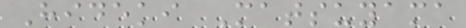Hideki Matsuyama
